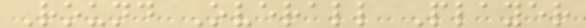Round Overall Player
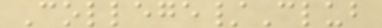College/Club
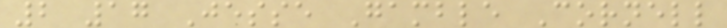2 17 Jesse Gamble Cornell
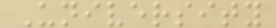University
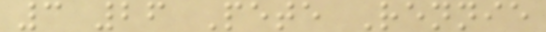3 26 Pete Rennie
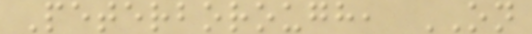Peterborough, ON
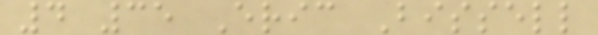4 35 Eric Bissell
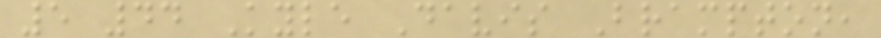5 44 Kyle Davis Brampton,
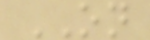ON
